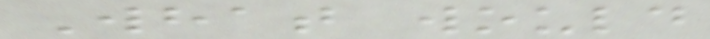What would
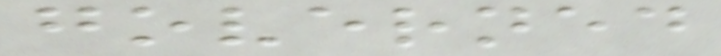governed
